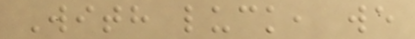With luck, we
